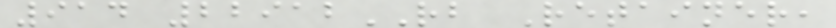914 22912RB Retainer,
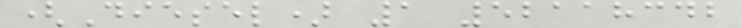(Diesel) 1 52118342
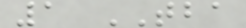1 TBA
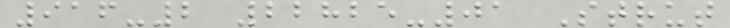916-2 22825-01 Strut
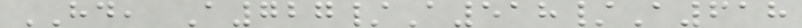HD, A727/A518/A618
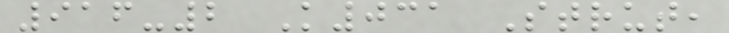916-2 K031 Strut,
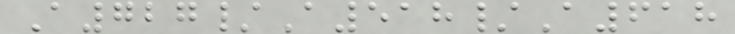A727/A518/A618
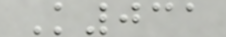K031
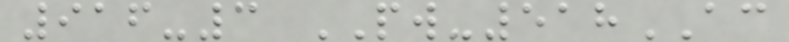916-3 PW-518AC
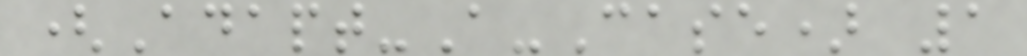(Adapt-A-Case) 1
